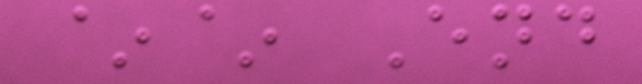~~ End
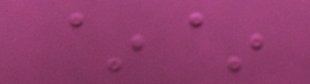~~
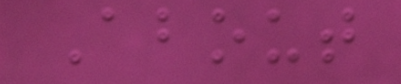About
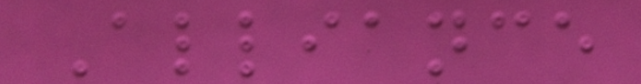Alliance
